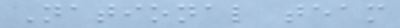National team
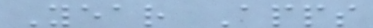Year Apps
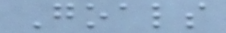Goals
